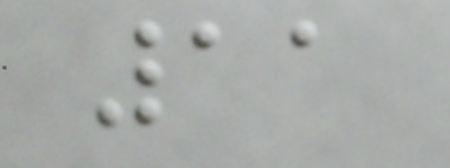11
